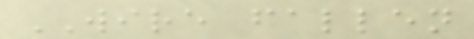WIRE fallen
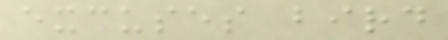excuses bird
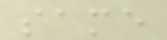same
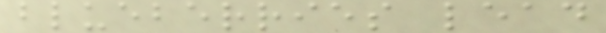blueberries lead
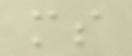ms
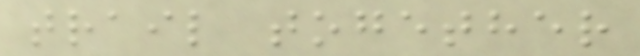trail together
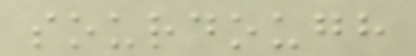sourdough
